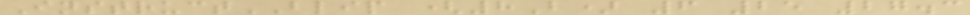InstructBLIP (8B) 6 25 27.3
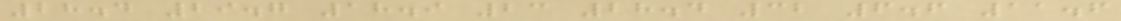28.4 29.7 18.9 23 28.4 32 6.6 11.6
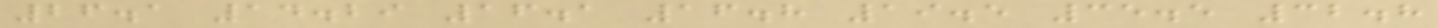26.1 14.29 16.1 16.8 19.5 35.5 32.8
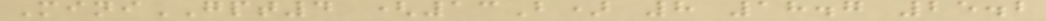MiniGPT4 (13B) 8 18.7 25.2
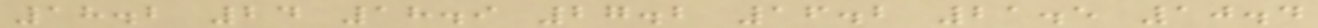18.2 24 18.9 27.2 16.2 21.5 10.4
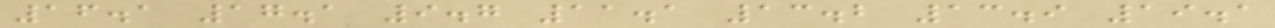16.1 17.1 9.7 11.1 13.2 13.9 19.1
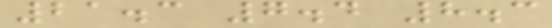21.3 7.4 8.3
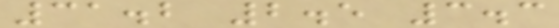31.2 2.5 3.3
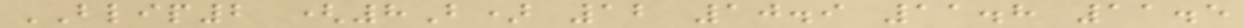BLIP2 (8B) 12 10.9 11.8 11.5
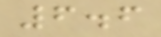6.6
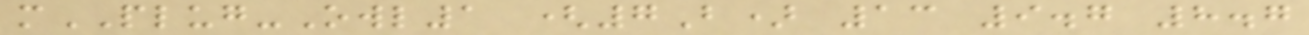mPLUG-Owl1 (7B) 13 9.7 8.7
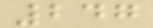247
